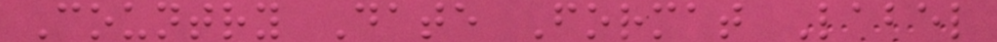Country Date Format Label
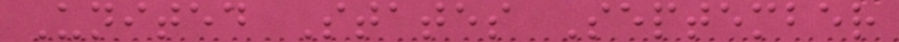United States September
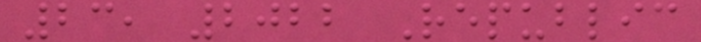23, 2022 Republic
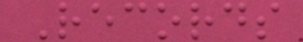Records
